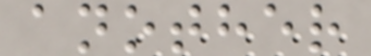another
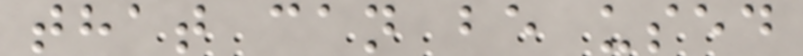that can be used
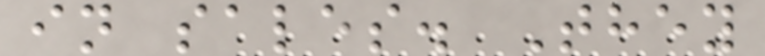in sales. They
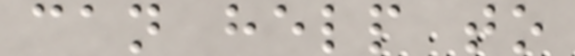can help to
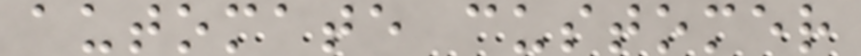automate customer
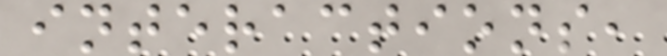interactions,
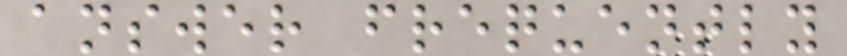answer frequently
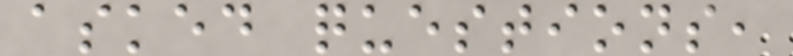asked questions,
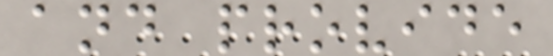and provide
